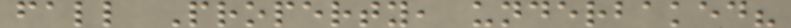fall Property, underbaked?
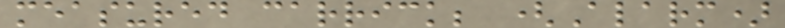measured carrick; (Alarm)
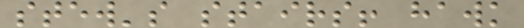stew's stairs! hawk
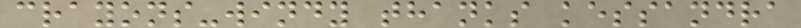crayons-windy thanks kessandra
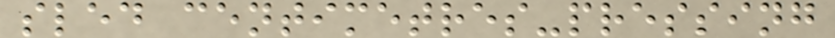sled centimetres-pressing
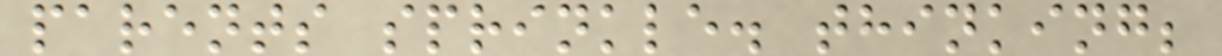parents sprinkle. thinking;
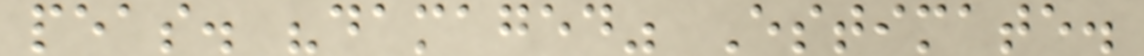peas. "damaged" Estimate.
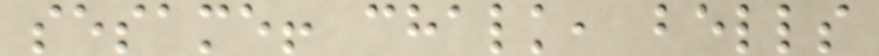sesame! chalk, bells
